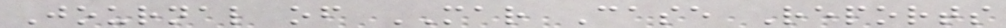Journal of MAR Case Reports
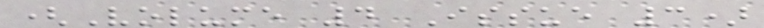(Volume 4 Issue 3)
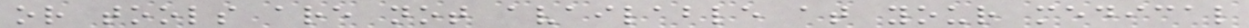or tools are not available at your medical
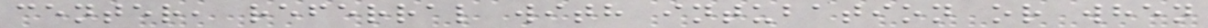center, referral with intubation or when
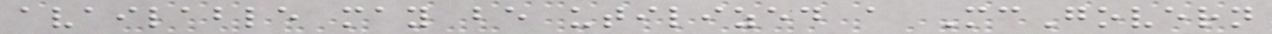available may be utilized a McGovern
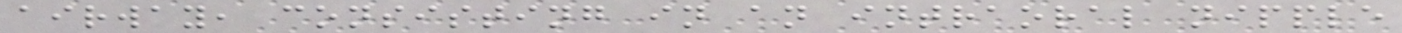airway, consisting in an intraoral nipple
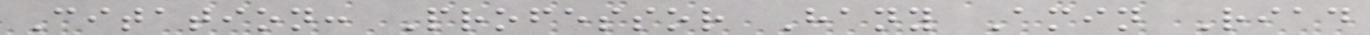Citation: Professor Hany Amin Riad
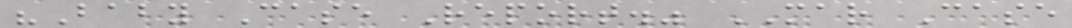"Baby Case Report." MAR Case
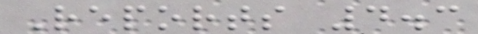Reports 4.3
